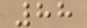88
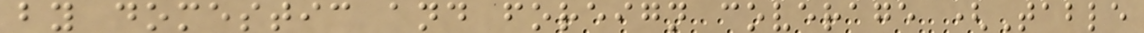by domestic and foreign coverage (Table
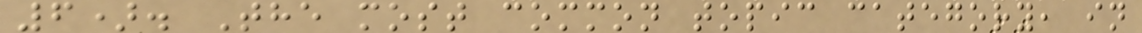6). The most common topic category, in
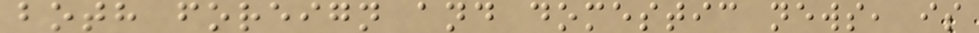both foreign and domestic news, is
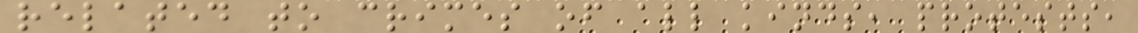related to crimes of all kinds, protests,
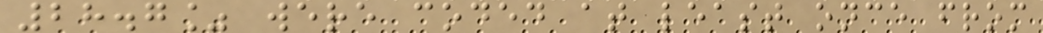28.7% were coded at least once from
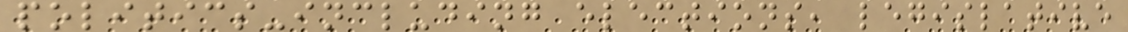politics-including elections, legislative
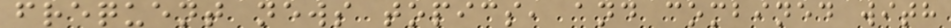frequent news topics, and combined with
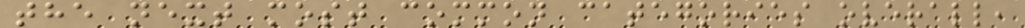the next most common categories overall,
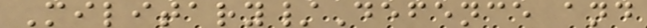Military/Defence and
